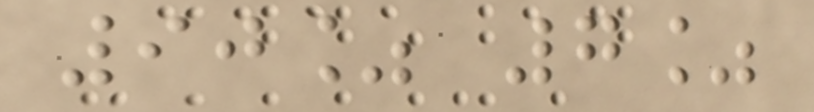90% 7%
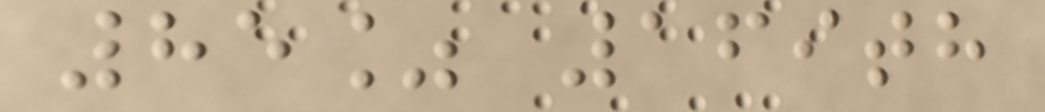85% 169th
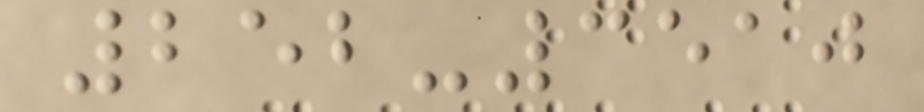252-3510
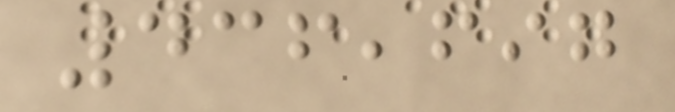436,697
